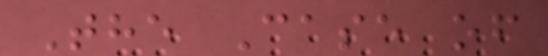The Case of
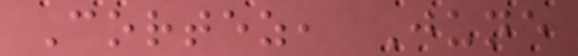Cortez, June
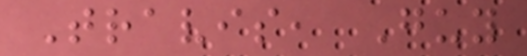Travis, Guy
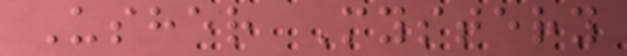Usher Mystery
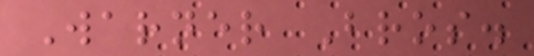Warner Bros.
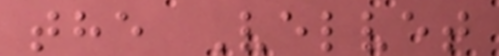the Velvet
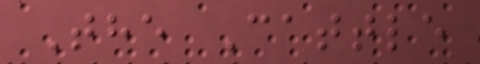The Cattle
